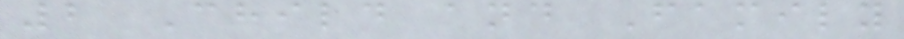2 Child and Family
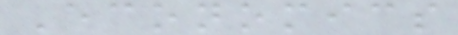Economics
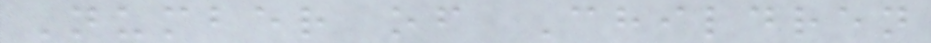Number of Children
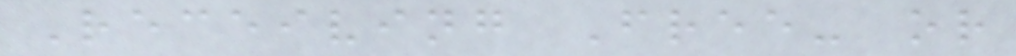Receiving Free- or
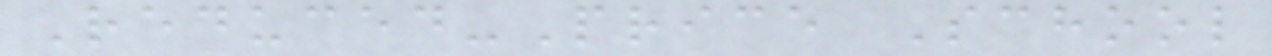Reduced-Price School
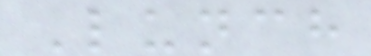Lunch
